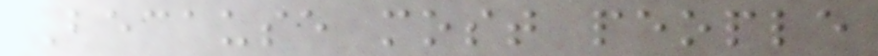Because most people
